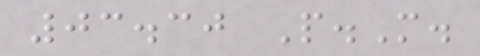03.30 P.M.
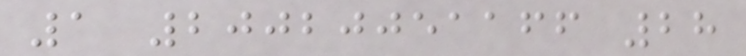1 20020051166 28
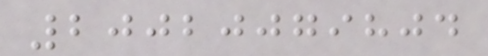20020079804
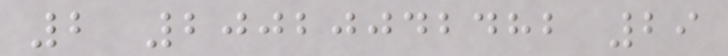2 20020042482 29
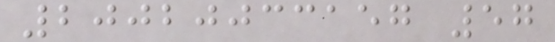20020033157 57
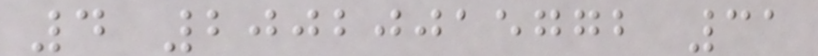4 20020015772 31
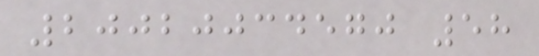20020034570 58
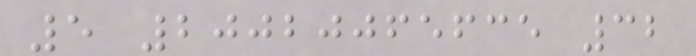5 20020065635 32
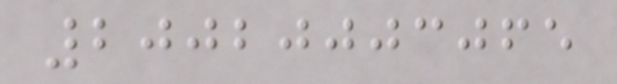20020003065
